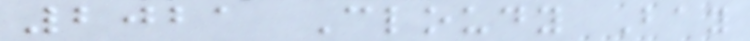2021 Cloudy Bay
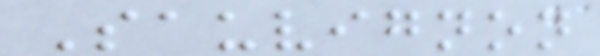Sauvignon
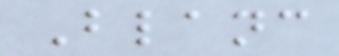Blanc
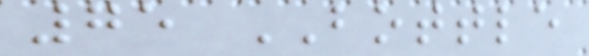75 BOTTLE
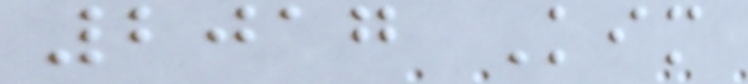2017 Kim
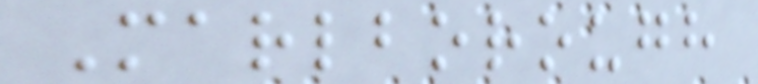Marlborough
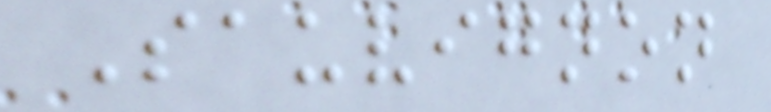Sauvignon
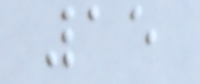15
